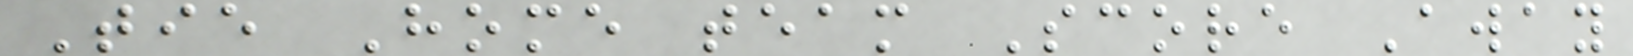Tie Home team Score Away
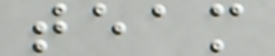team
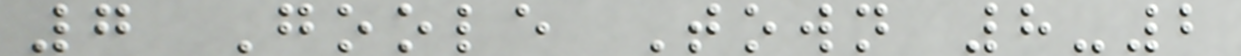7 Goole Town 8-2
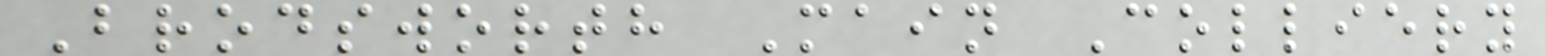Brodsworth Main Colliery
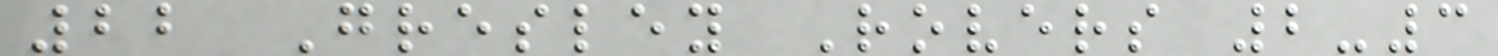22 Gresley Rovers 2-3
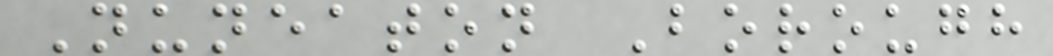Nuneaton Borough
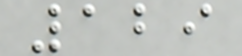129
